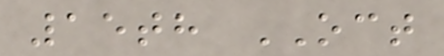15th OCT
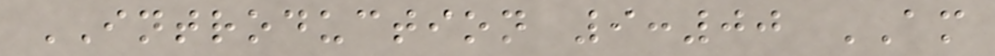INTRODUCTION 9:00 AM
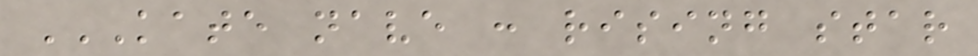KATE NAVE : RISING STAR
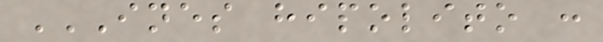INES HIPOLITO :
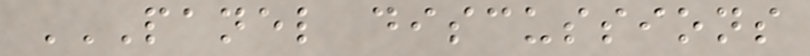PANEL DISCUSSIONS
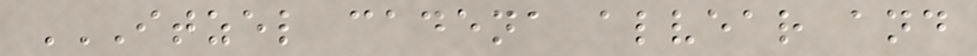ITZEL CADENA ALVEAR AND
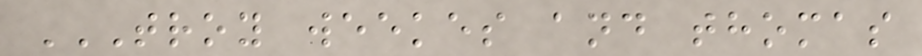TROY WEEKES AND THOMAS
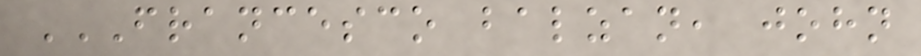FRANCESCO BALZAN, JOHN
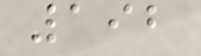192
